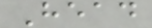Head
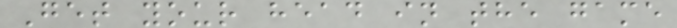Get your head in the game
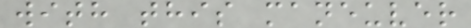with this maneuver
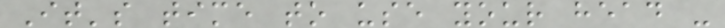It's time to use your head -
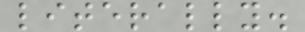literally.
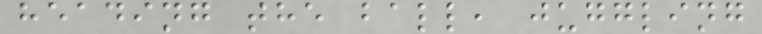heading the ball, juggling
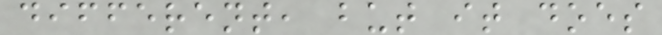different, but it does
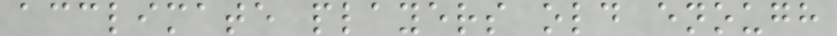acclimate players old enough
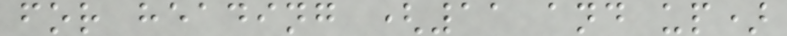for heading (11 and up)
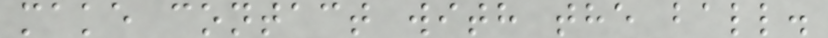make contact with the ball.
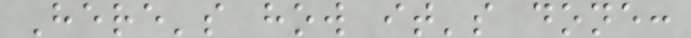Here's how it's done:
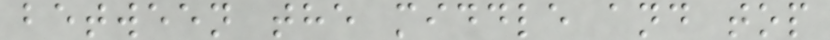between the middle and top
